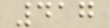417
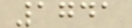1741
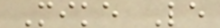Mike Le
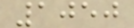1050
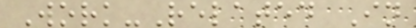Work-Related In
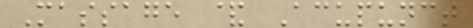Massage & Acupunct
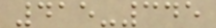415-345
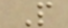P
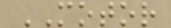MOTOR
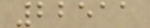22511
